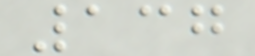137
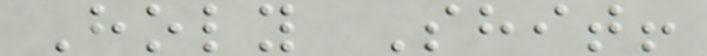Holy Shit!
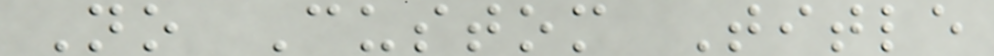No Custom Title
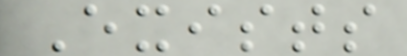Exists
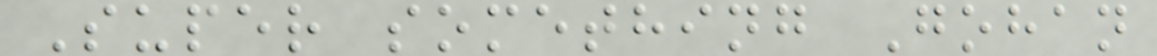Super something Gohan
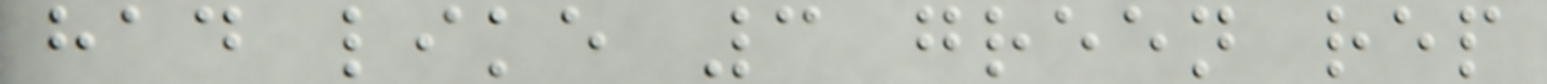had like 3 green rep
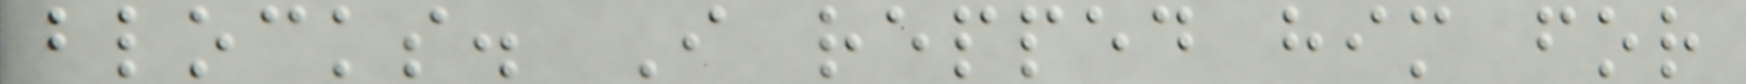blocks. I repped him for
